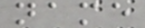name
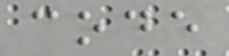code
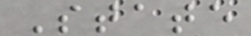State
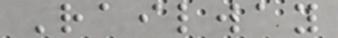Railway
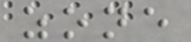zone
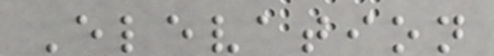Elevation
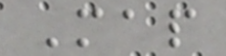Map
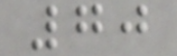70
